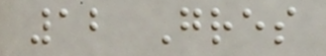12 Gres
